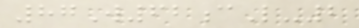87W62cL-2
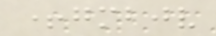+gmbjv
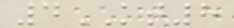4KT8
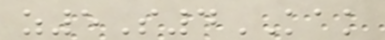z5S4KAK
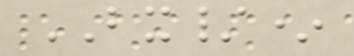BX/*
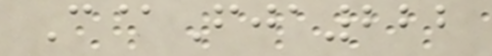C@Fja222
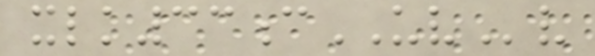xlk33cUVv
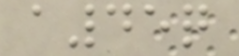a45q
